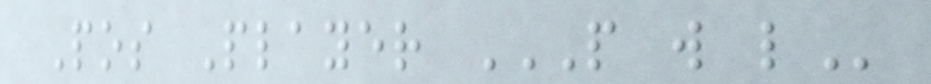Pos Player P W L
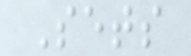Sets
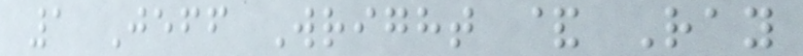1 Jeff Wright & Ray
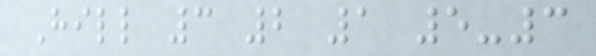Hill 3 2 1 5-3
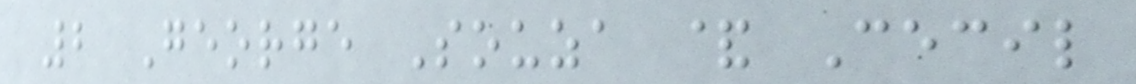2 George Souza & Cecil
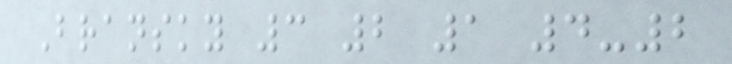Bransky 3 2 1 4-2
